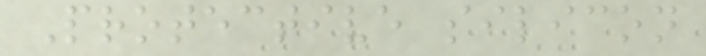Protective silicon
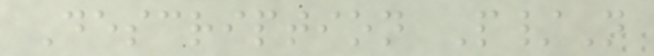Description P/N
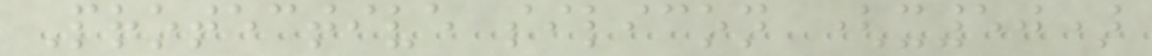Protective silicon (x50)
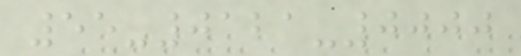55-0121-0000
